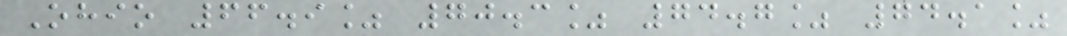Ohio 66.9% 70.3% 74.7% 74.1%
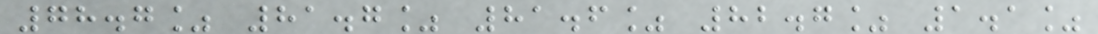78.7% 81.7% 81.6% 82.7% 1.1%
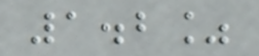1.2%
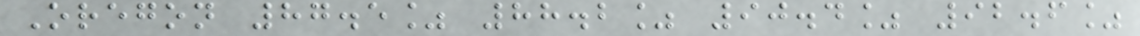Oregon 87.5% 88.2% 90.4% 92.6%
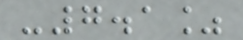-7.1%
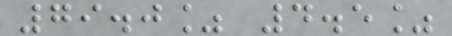79.0% 4.5%
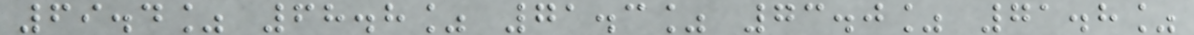69.4% 68.8% 71.3% 73.0% 71.8%
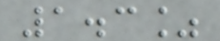1.3%
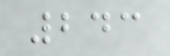243
